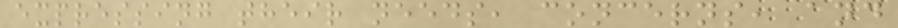expressing their needs, concerns, and
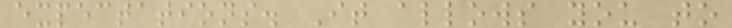expectations. It allows you to
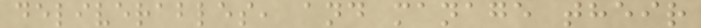deliverables, and manage their
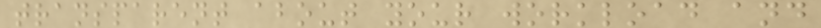transparent about your workload and
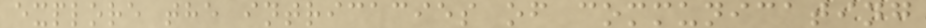explore the intricacies of communicating
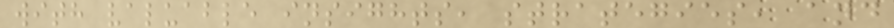with valuable insights, strategies, and
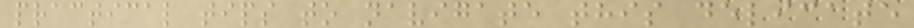practical tips to navigate this delicate
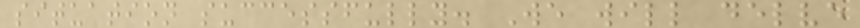situation successfully. We will delve
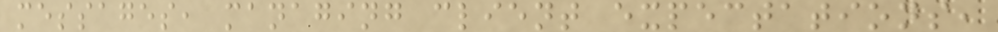messages, managing client expectations,
